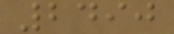2490
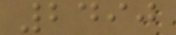2490
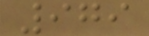979
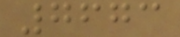7673
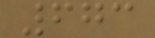673
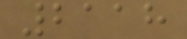2118
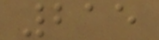215
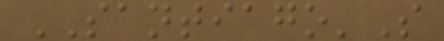SANTIAGO'S
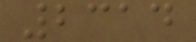2314
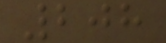208
